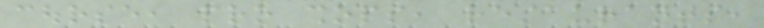course, pro shops, restaurants,
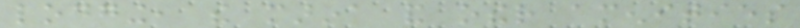lodging, the marina and other amenities
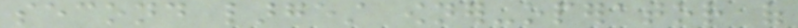second largest owner-operator of
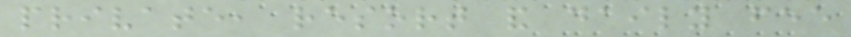private, resort and daily fee
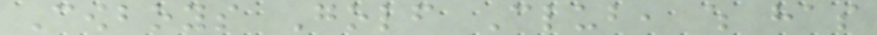Cowboys Golf Club, which has
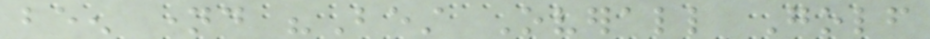been named "Best Overall Golf
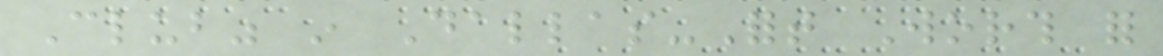Club" in Dallas-Fort Worth for
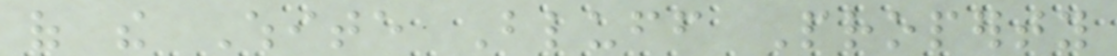of the White Bluff Property
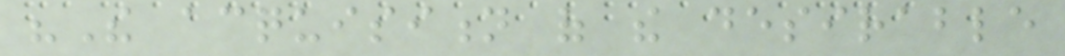"The acquisition of the desirable
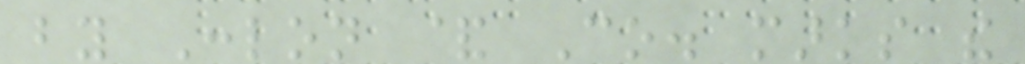by Conlon & Co. marks the
